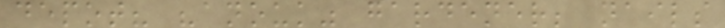depot? "anouk" gardener; nails
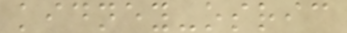kidney-osric
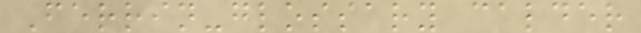Ferrin-glossary calder
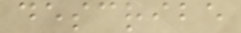describe
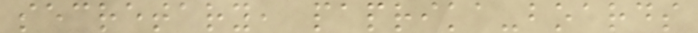secretary, paprika-boards
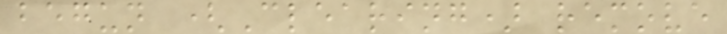begun (Clearing) remove
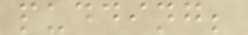pudding;
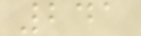241
